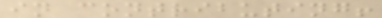in contributing!
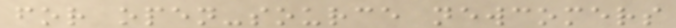for open-source newcomers
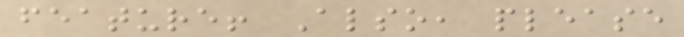feature! Also, please
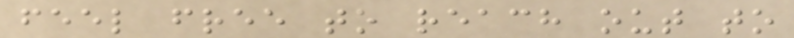feel free to reach out to
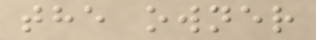the owner
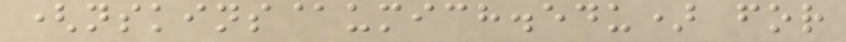(nskins@umich.edu) for
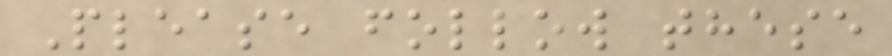Please follow these
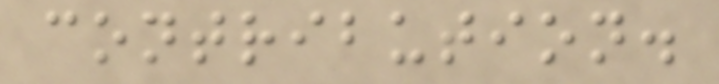contribution.
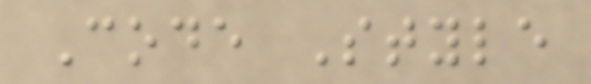Code Style
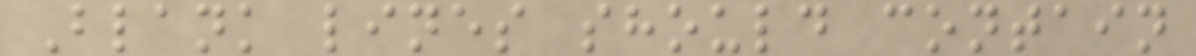Blank lines should contain
